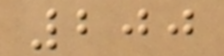200
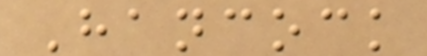Hancock
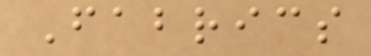Fabrics
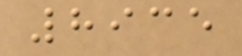8935
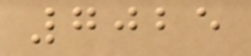7025
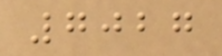7027
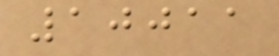10011
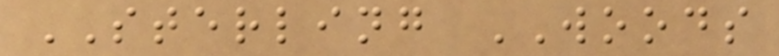STERLING WOODS
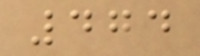474
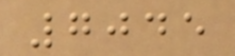7045
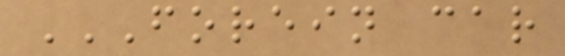FOREIN CAR
